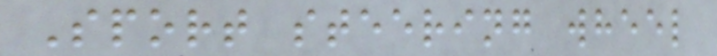Sport steering wheel
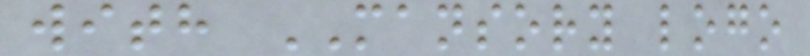with MANSORY logo
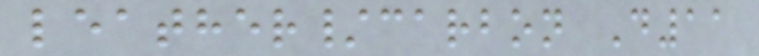leather/carbon D11
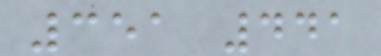351 441
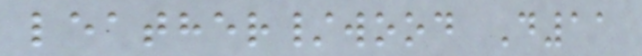leather/wood D11
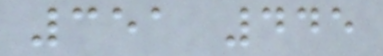351 445
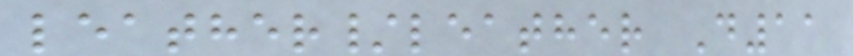leather/leather D11
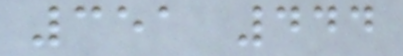351 444
